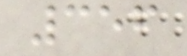356
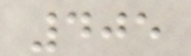405
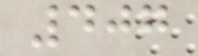407
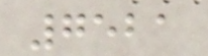7521
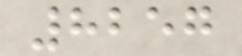8257
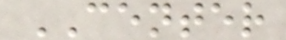CENTER
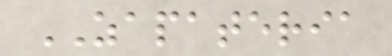ZAPATERIA
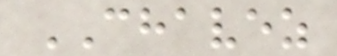CHAVEZ
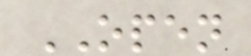OPEN
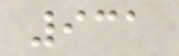931
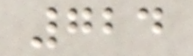724
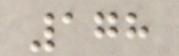178
